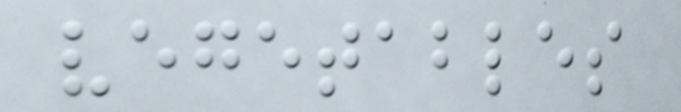vegetables
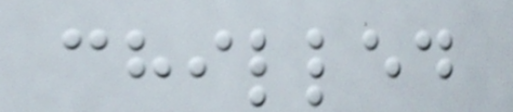chilled
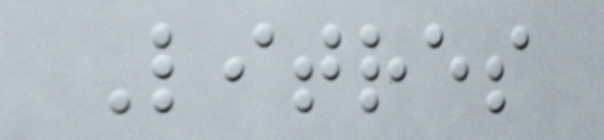Litres
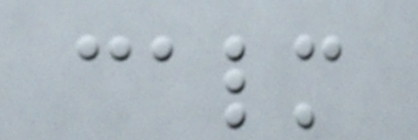calm
